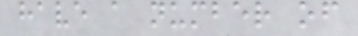have a number of
